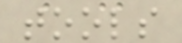tools
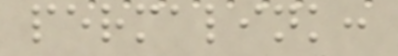permalink:
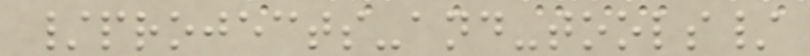/projects-and-tools/
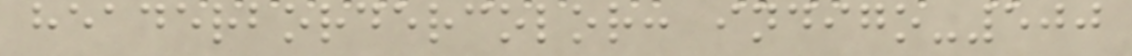headerbordercolor: indigo-500
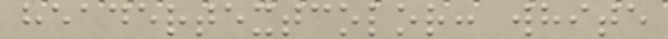headertextcolor: white
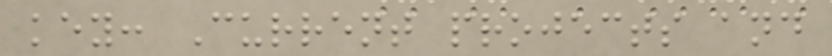key: Current projects and
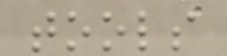tools
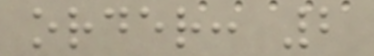order: 2
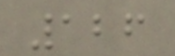126
